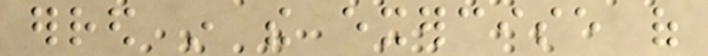erred in the exercise of
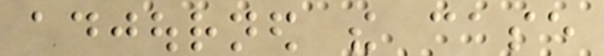adjourned the case
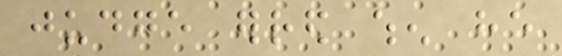judge erred when he
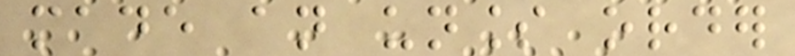made an unless order
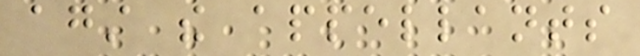against the appellants
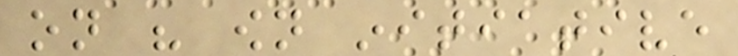on his own initiative
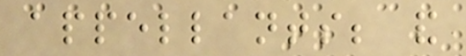appellants; and
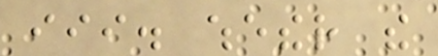iii. whether the
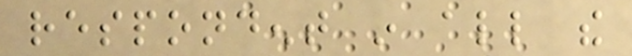respondent in all the
